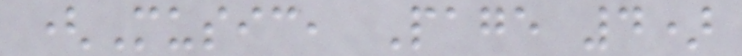(Music, Page 4)
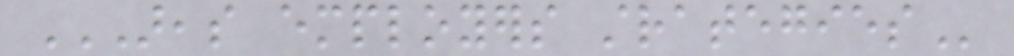AREAS EMPLOYERS STRATEGIES
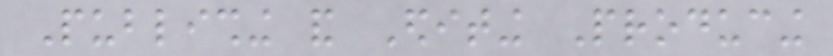Publishing and Editing Producing
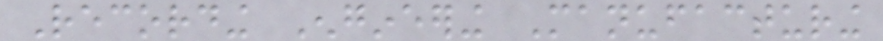Recording Engineering Manufacturing
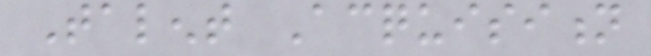Talent Acquisition
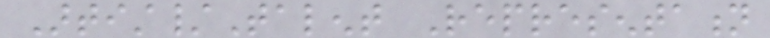Artist/Talent Representation
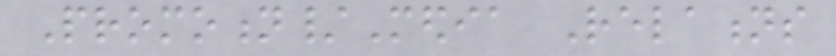Promotion/Media Relations
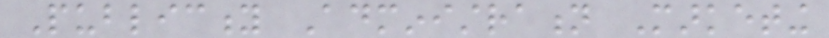Publicity Administration Marketing
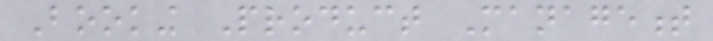Booking Product Management
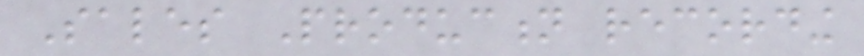Sales Production recording
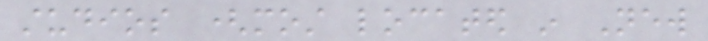studios (most located in New
